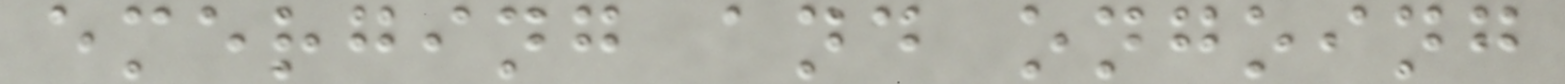emerging and ongoing
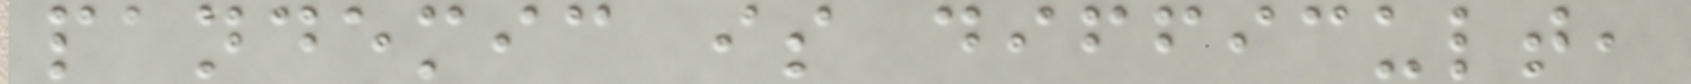pandemic is difficult,
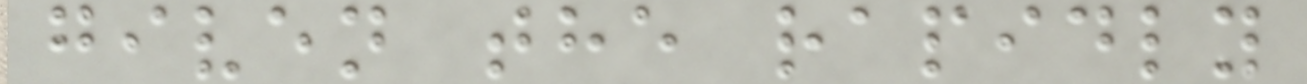given the rapidly
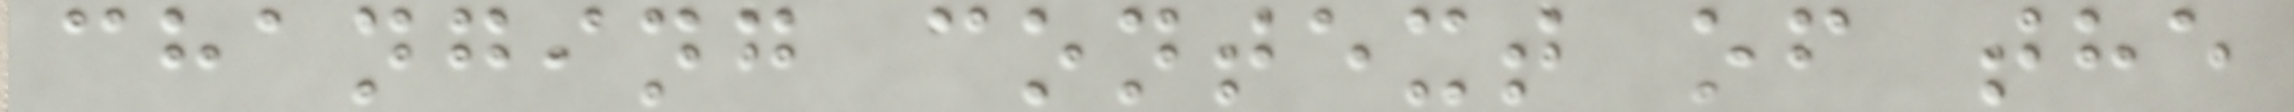changing context of the
